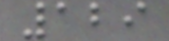129
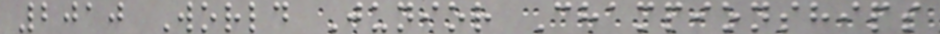2010 World Junior Championships
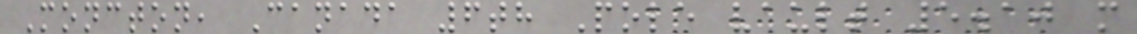Moncton, Canada 6th Pole vault 5.10 m
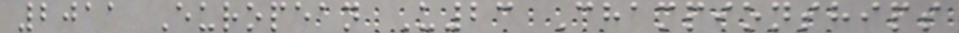2011 European U23 Championships
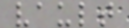vault
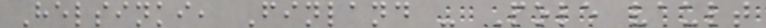Helsinki, Finland - Pole vault
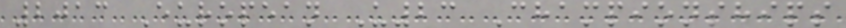2013 European U23 Championships
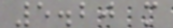5.20 m
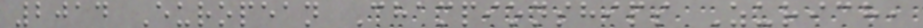2014 European Championships Zurich,
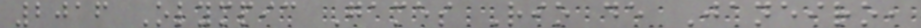2016 Olympic Games Rio de Janeiro,
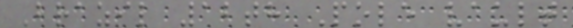Brazil 12th Pole vault
